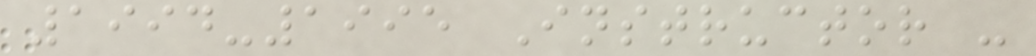1994-1995 Instructor -
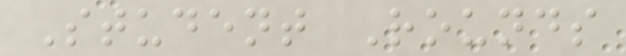Student Rounds
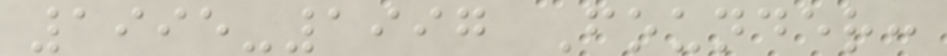1995-1997 Founder:
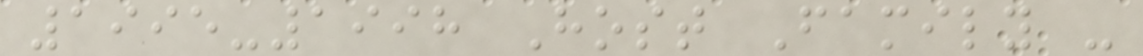1995-1998 Host Family -
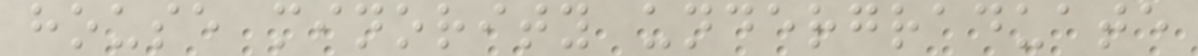house minority undergraduate
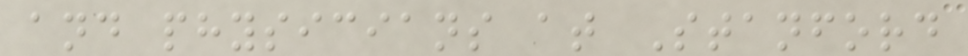and physicians at Stanford
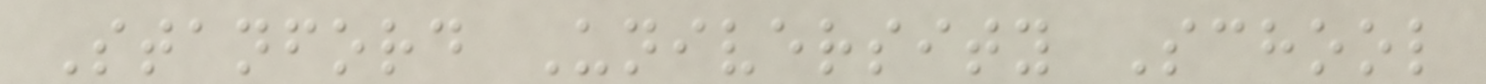Stanford University School
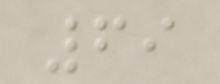69
